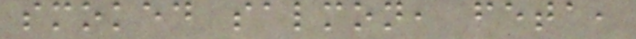smoked salmon, feta,
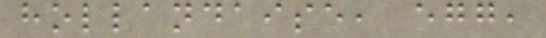hollandaise, egg,
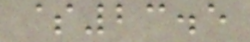$23.5
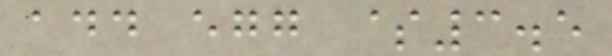add egg $3.5
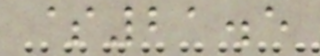$21.5
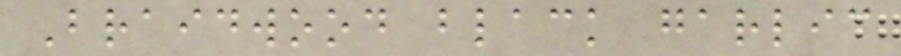Braidwood black garlic
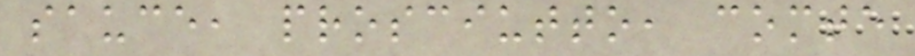sauce, prosciutto, comte
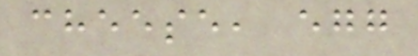cheese, egg
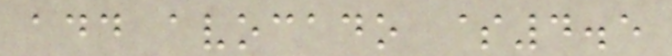add avocado $4.5
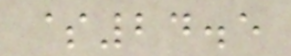$24.5
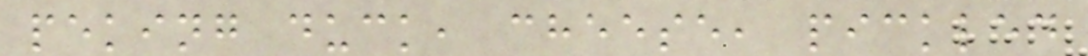peking duck, cheese, pickled
